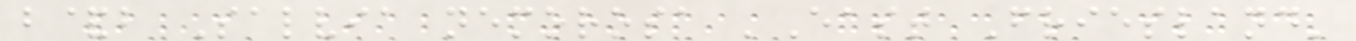b&b Salvia nemorosa 'East Friesland'
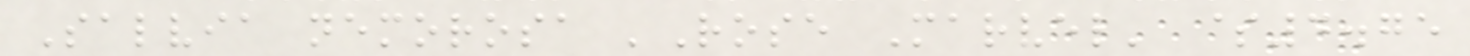Salvia nemorosa 'Rose Marvel' $4.75
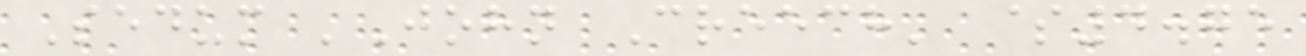Sedum 'John Creech' $4.75
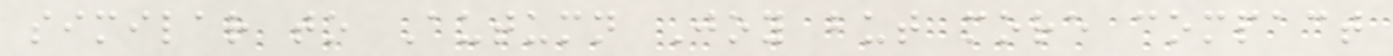similar to Autumn Joy but more compact
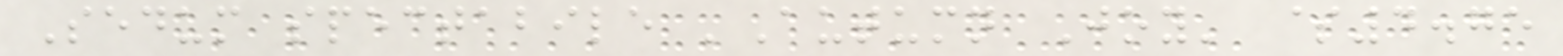Sedum spectabile 'Autumn Joy' $4.75
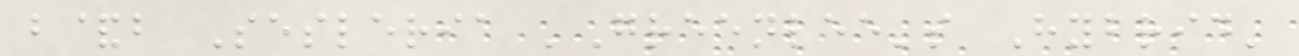b&b Sesleria 'Greenlee's Hybrid'
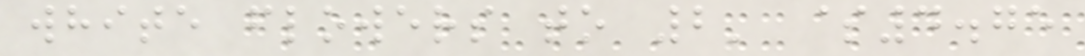white flowers to 2' $4.75
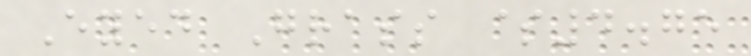Eyed Grass $4.75
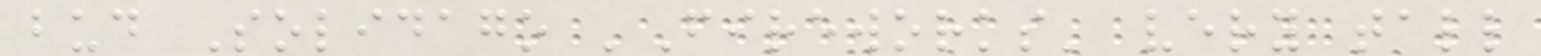bud Solidago 'Fireworks' very tall
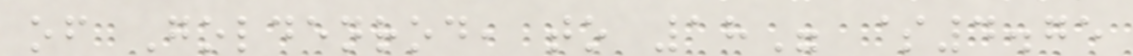of Goldenrod, to 18" $4.75
